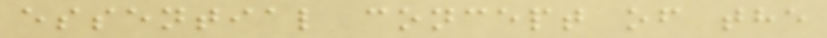essential concept of the
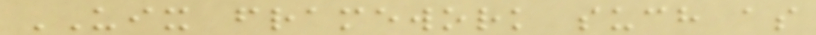UIX framework such as
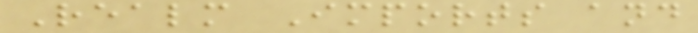Realm Imports and
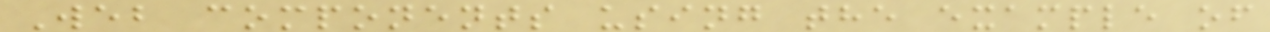Web components using the example of
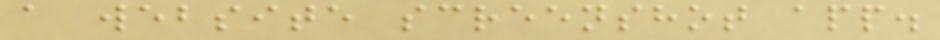a website screenshot app.
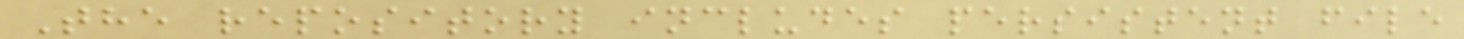The repository includes persistent file
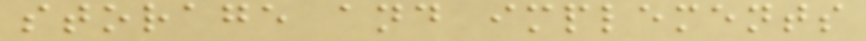storage and implements
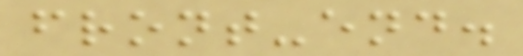front-end.
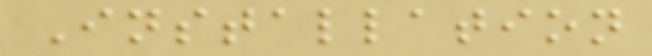Installation
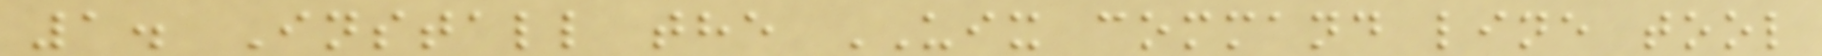1. Install the UIX command line tool
